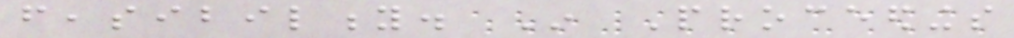feasibility. In Proceedings
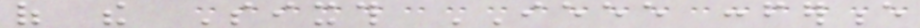of the Sixth IEEE conference
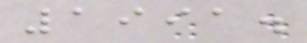1991.
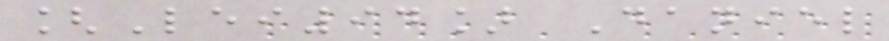[Lei94] Daniel
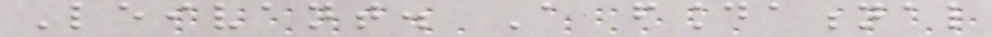Leivant. A foundational
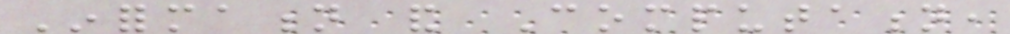Information and Computation,
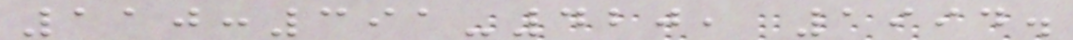110:391-420, 1994.
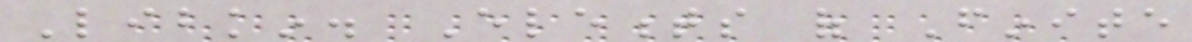Libkin. Elements of Finite
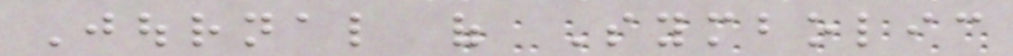Journal of Symbolic
